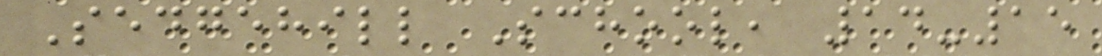Sedgehill School, 14-15
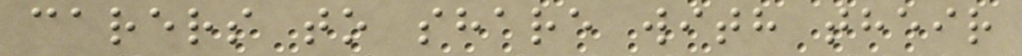carers to share with their
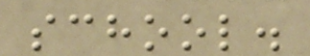school.
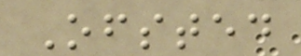Ofsted
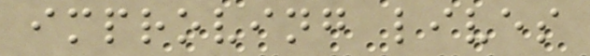improving lives
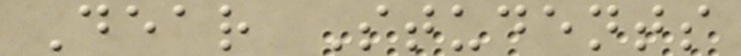Dear Students
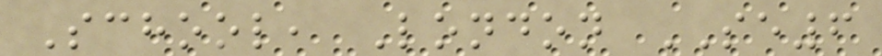School, London SE6
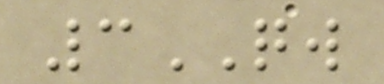3QW
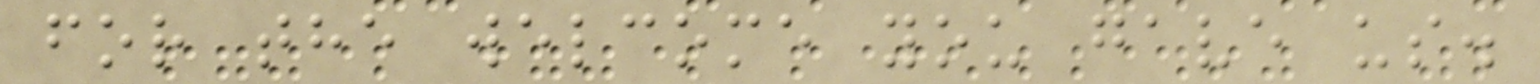for the welcome you gave us.
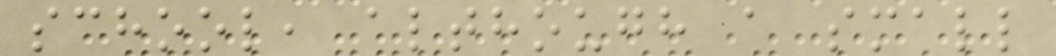school, although a small
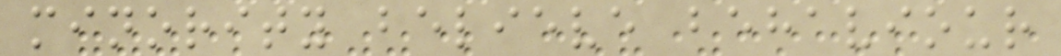minority believe behaviour
